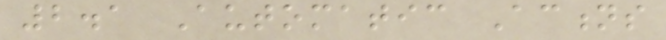2.1 Automatic Actions
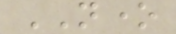NONE
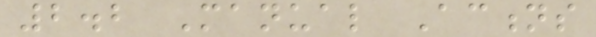2.2 Manual Actions
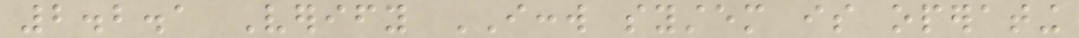2.2.1 Verify ICCW system is operating
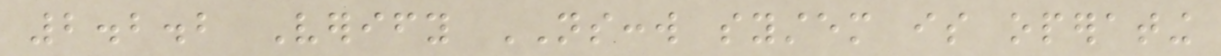2.2.2 Verify NSCCW system is operating
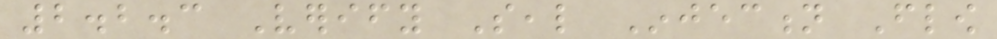2.2.3 Verify Seal Injection Flow
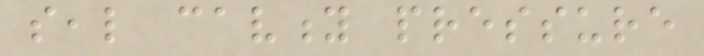seal cavity pressure
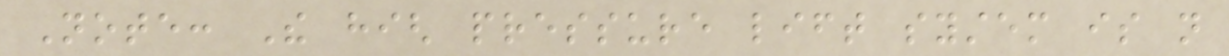Note: The high pressure lift system is not
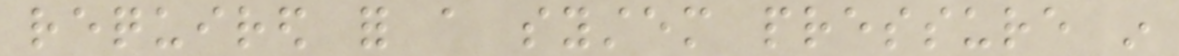required for a system pressure in
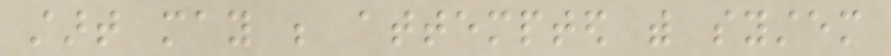start may be attempted with system
